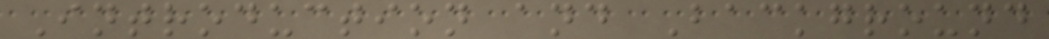Introduction and Background
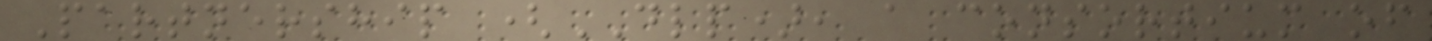Partnership (DLP), a consortium of
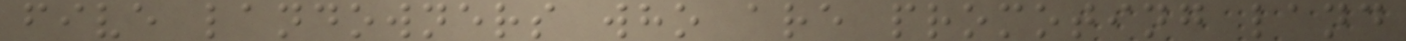five landowners who are promoting land
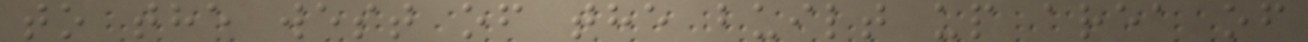to the west of the built up area of
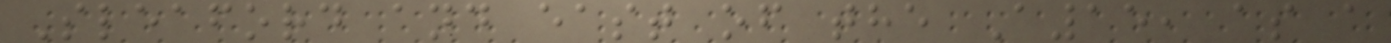Sleaford and east of the A15, as a
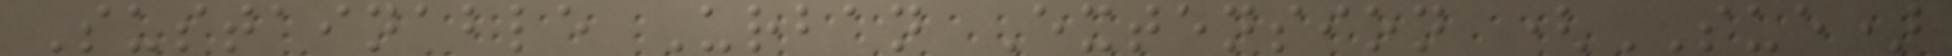Sustainable Urban Extension (SUE)
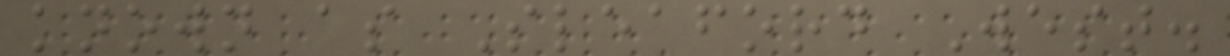known as Sleaford West.
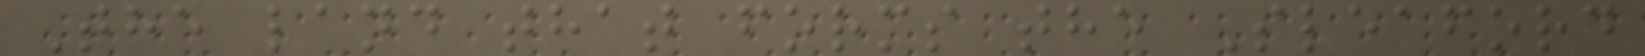The land that forms the Sleaford
